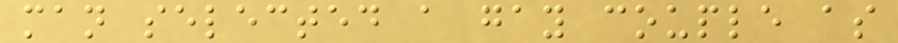man selected a gay couple as
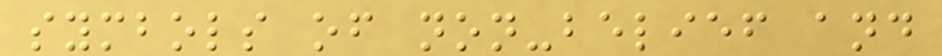symbols of non-belief and
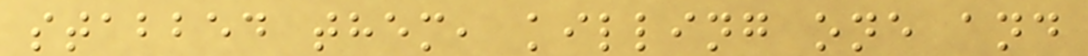stabbed them, killing one and
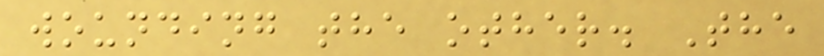wounding the other. The
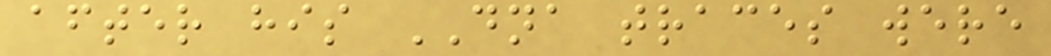after his DNA traces were
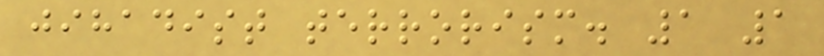jihadist terrorism. 1 1
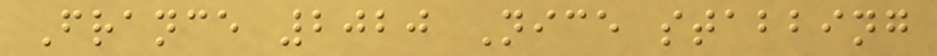France 2020 Nice stabbing
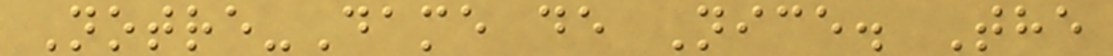Notre-Dame de Nice. The
